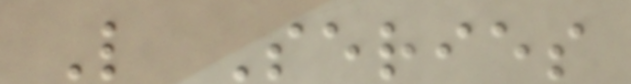L Series
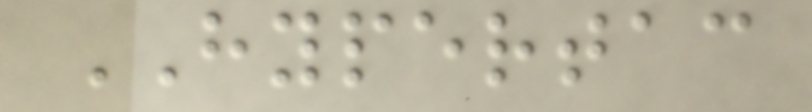HYPERTAC
